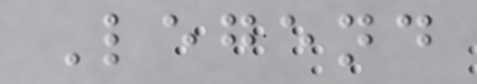Legend
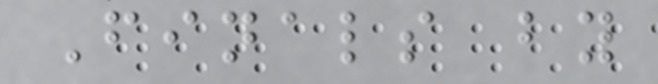Finals by
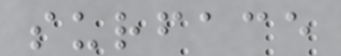surface
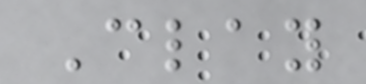Clay
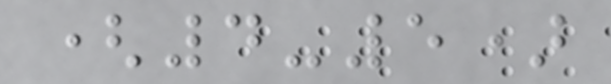(4-5)
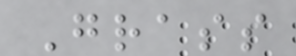Grass
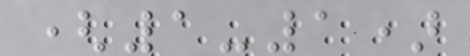(1-1)
